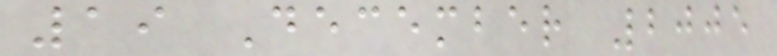19 December 2005
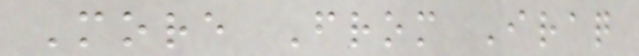More From Iraq
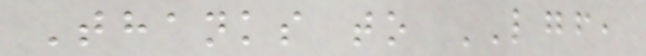Thanks to LGF,
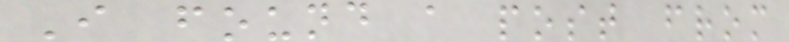I found a post from
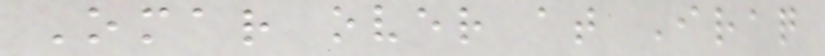Omar over at Iraq
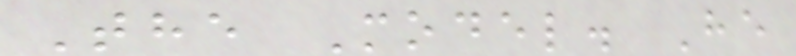The Model. He
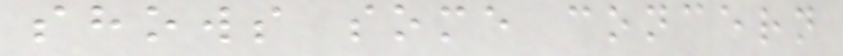shows some concern
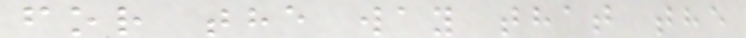for the way that the
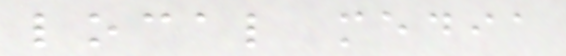local media
